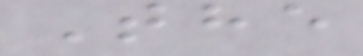The
